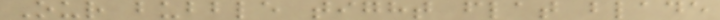Our bubble tight flat blade
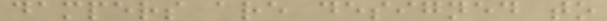dampers are designed to
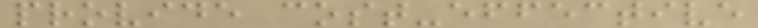provide cost-effective
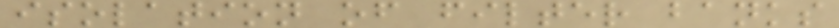isolation of filter banks
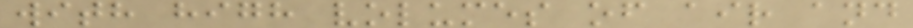with high volumes of air and
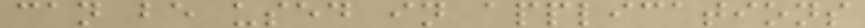can be used in applications
